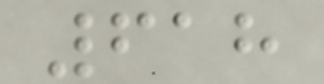618
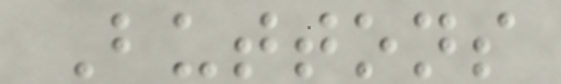Buttons
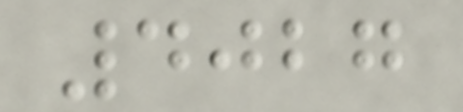4027
